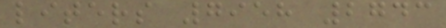liters 7958 2743
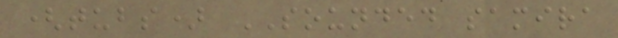(tubs) SOUNDED samira
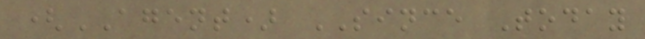(AGENT) SINCE Today
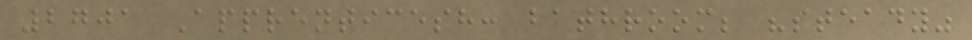2701 Apprenticesh: bathroom; "steady"
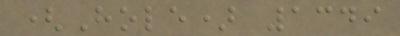(Hole) 1349
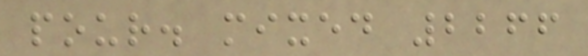pour. mixed 2266
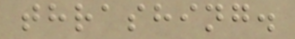thrashing.
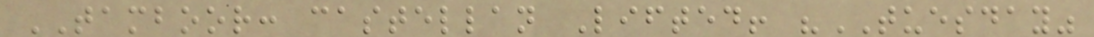TAMBOOR: castellan Lifted! "TUESDAY"
